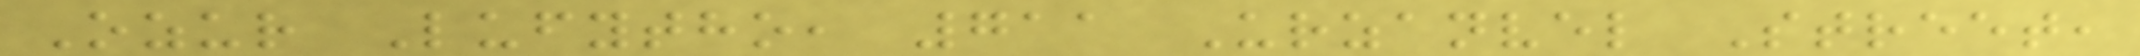Ozur Lufytho, 711 Urzanvel Street,
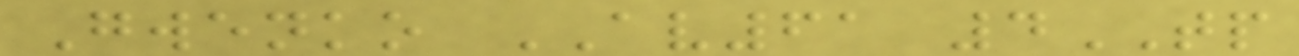Gwenko AV61 4TP
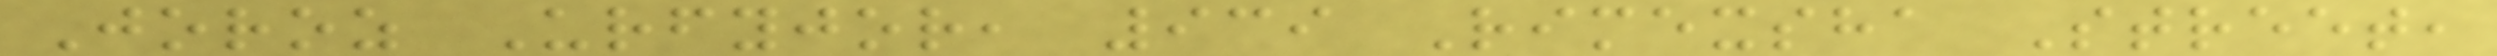Joroz Urfyjor, 939 Rimexsha Street,
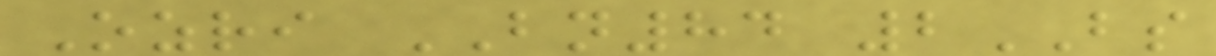Ozri BN84 2BS
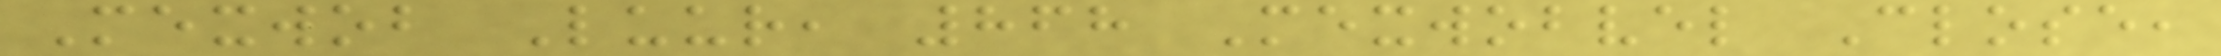Mexwob Luur, 868 Mexwobvel Close,
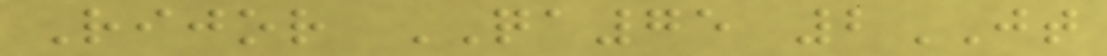Rijor QA75 2JT
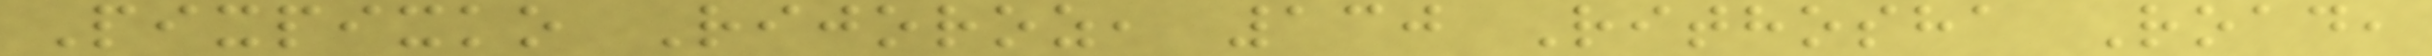Pixpixko Rijoroz, 130 Rithosha Road,
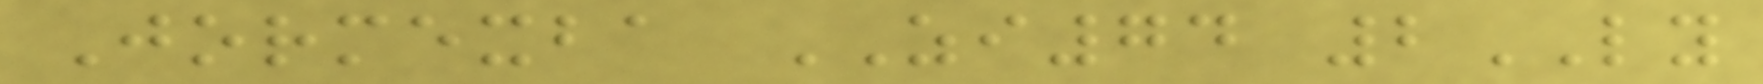Jormexba ZI74 2LY
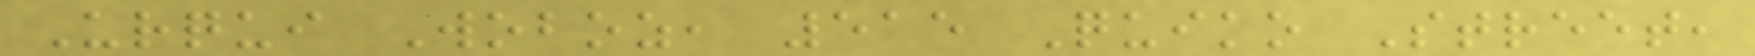Urqui Woboz, 515 Quiko Street,
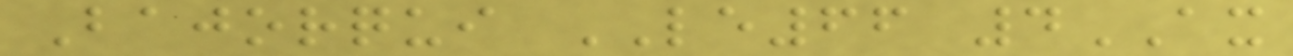Bajorqui LE66 4AX
